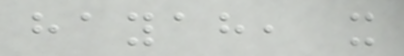hayah, it
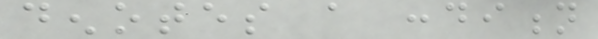denotes a condition
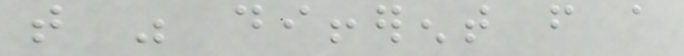that was different from a
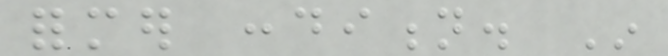former condition. In
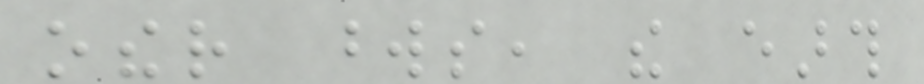other words, the earth
